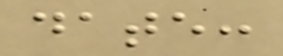date:
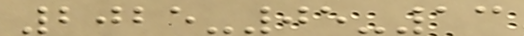2025-05-13
